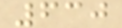630
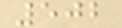502
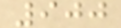900
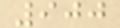900
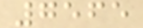7565
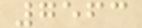7563
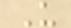U
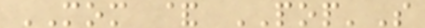MOM & POP'S
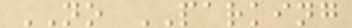NO PARKING
